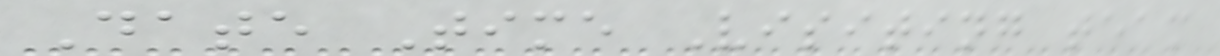Date Time Visiting team
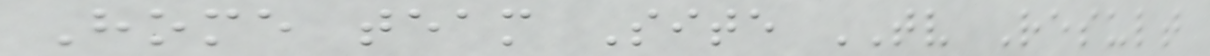Home team Site TV Result
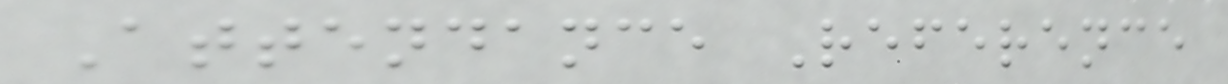Attendance Reference
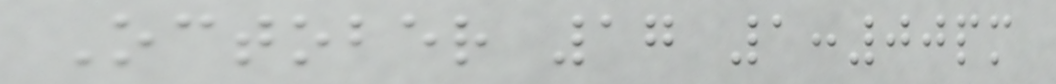October 17 1:00pm
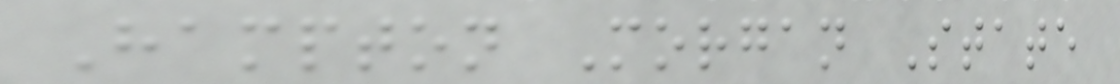Hampton Morgan State
